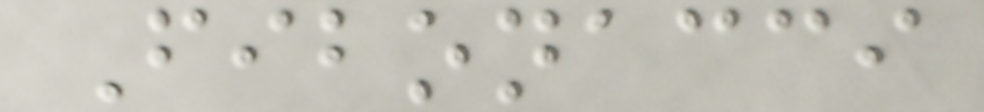Fibonacci
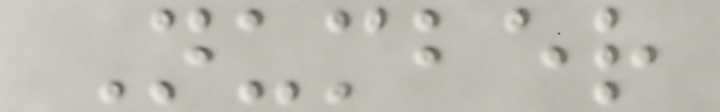Number
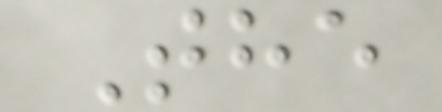The
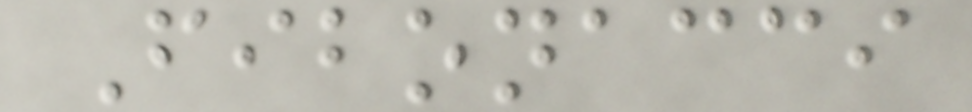Fibonacci
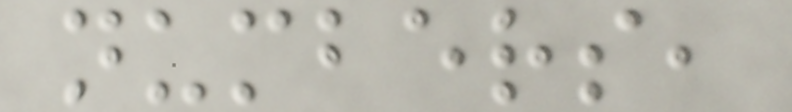numbers,
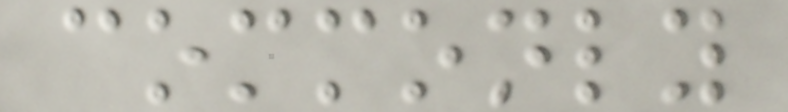commonly
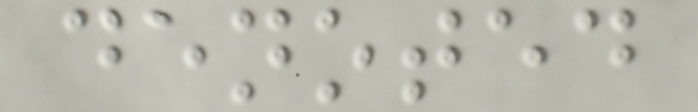denoted
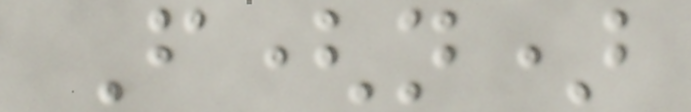F(n)
